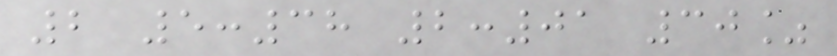2 5:38 2:01 30%
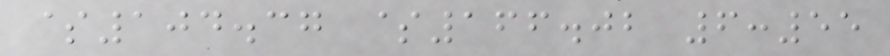$104.37 $166.02 6:55
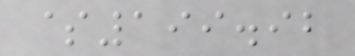$199.92
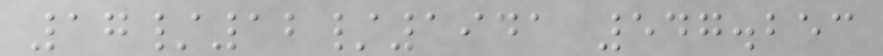17/12/1941 547.253
